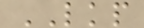LKP
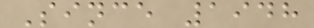Since 1948
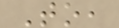To,
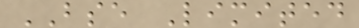BSE Limited
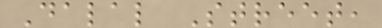Dalal Street,
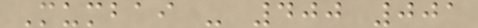Mumbai - 400 001
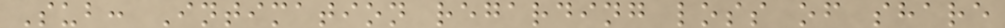Sub: Intimation regarding loss of share
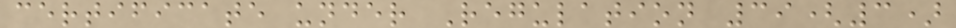certificate under Regulation 39(3)
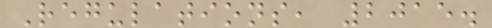Regulations, 2015.
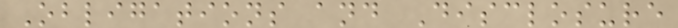Obligations and Disclosure
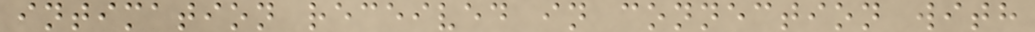intimation received in connection with
